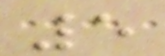5
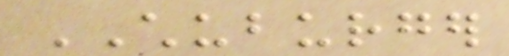CHUBURGER
